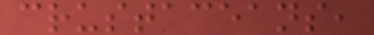crustaceans,
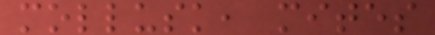mollusk, mites
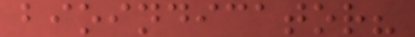bioindicator?
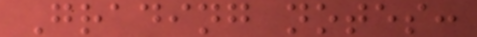Grading notes:
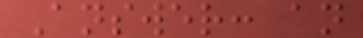Answer: an
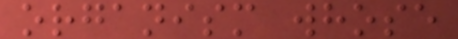organism whose
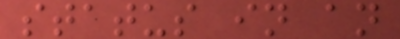status in an
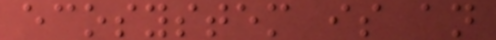ecosystem is an
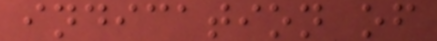indication of
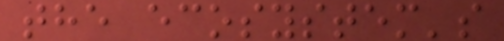the ecosystem's
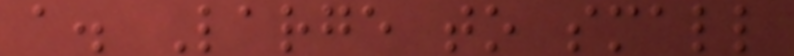a. Large to small
